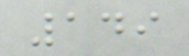149
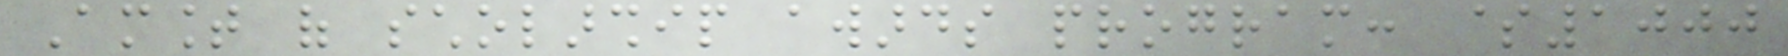Amount of scholarship awards program: $1000
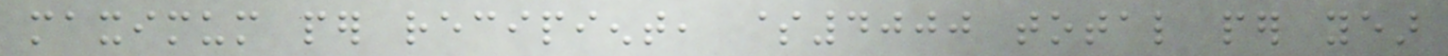maximum per recipient, $4000 total per year
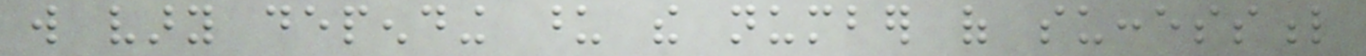will vary depending upon the number of successful
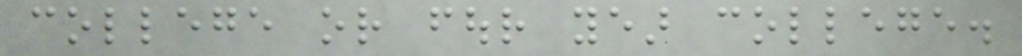college or four year college.
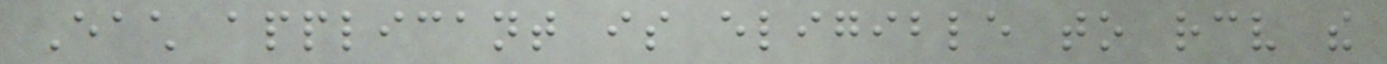Each applicant is eligible to receive the
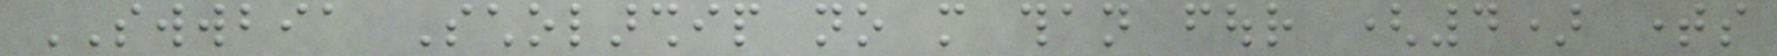SWWBIA Scholarship no more than four (4) times
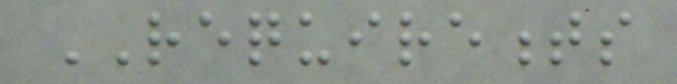REQUIREMENTS
